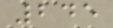245
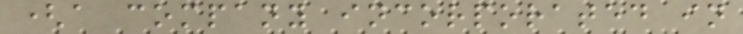(a company incorporated in
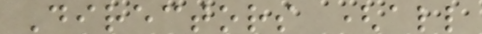Directors (all
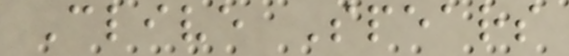Clive Spears
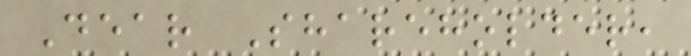Dear Shareholder,
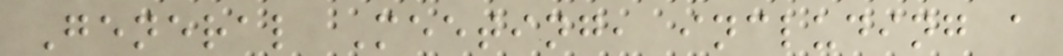General Meeting, including a
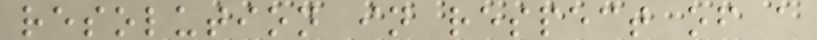resolution in respect of a
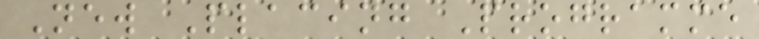New Placing Programme
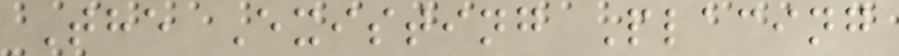The Existing Placing
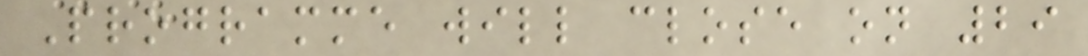Programme will close on 29
